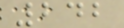242
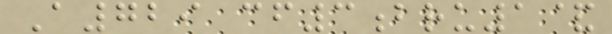A729 cf3bru1&
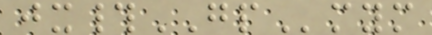jx#GPmym
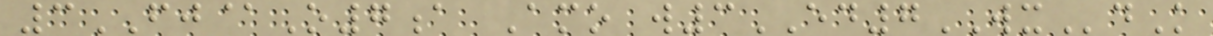3FJ@O7a Amo w3ED7WXdK
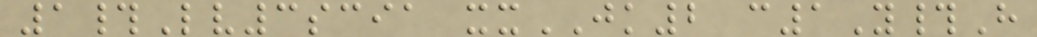1#Lv3scia xxJK2 c1Y#H
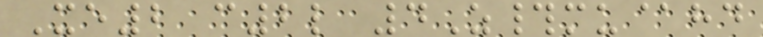Xe2 c2l 4Z#mu@hd
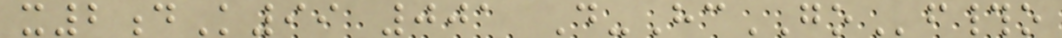x2dK99 001 D-HcGOf#o
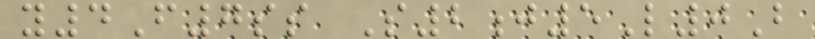y4F7ss S2j5L0B
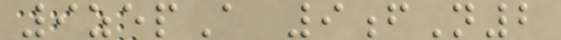9zepA 9fN2
